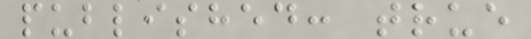published: true
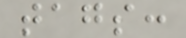tags:
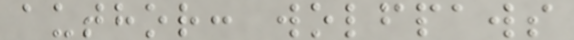author: wolfpaws
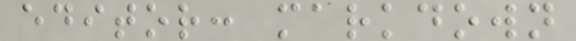editor: markdown
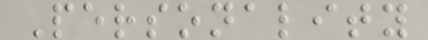Personality
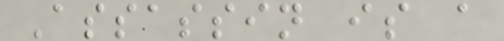Assassin is a
